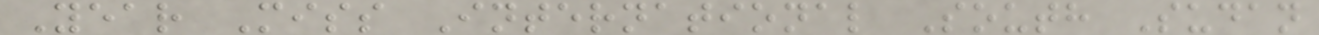Year Miss International South Sudan
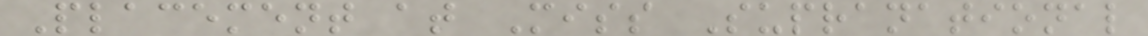Placement at Miss Supranational
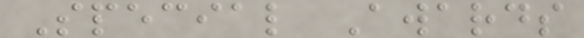Special Awards
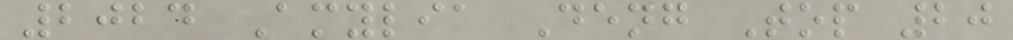2024 Amylia Deng Top 20
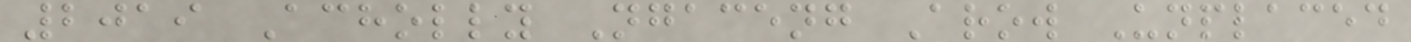2019 Acholly Ngaceng Arow Unplaced
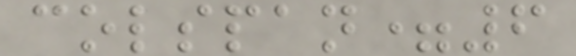colspan=6
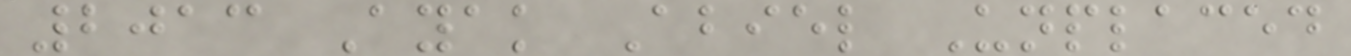2013 Ayak Abiel Unplaced
